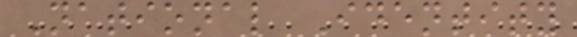National Identity
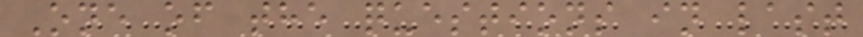One of the questions in last
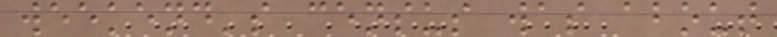weekend's census was about
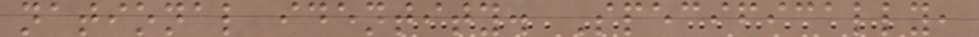national identity. Specifically,
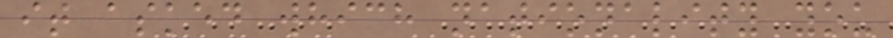it asked which nationality you
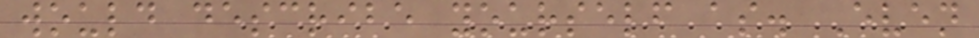would describe yourself as. Even
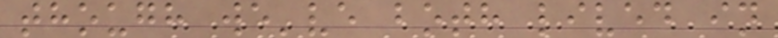though we've both lived in
